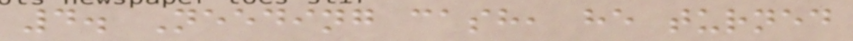4. Needing cash, he turned
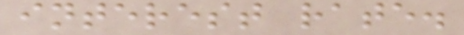interest rate.
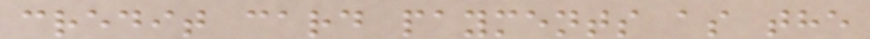credit card payments as the
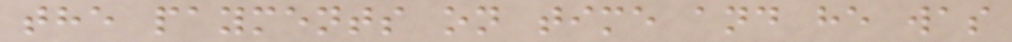the payments on time and he was
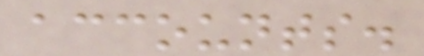accounts.
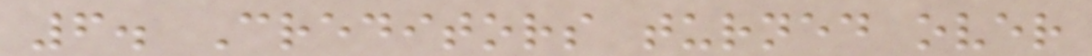6. Creditors turned over
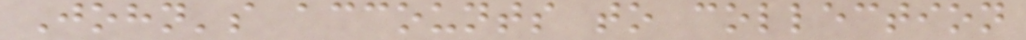John's accounts to collection
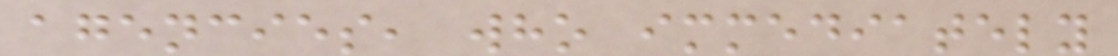agencies, who immediately
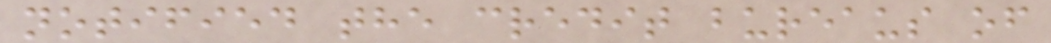notified the credit bureaus of
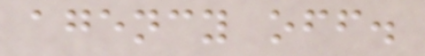agency off.
